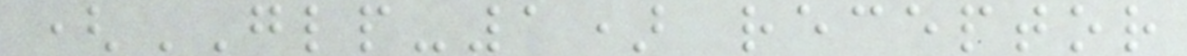(GLP-1) receptor
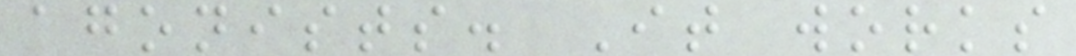agonists. It works
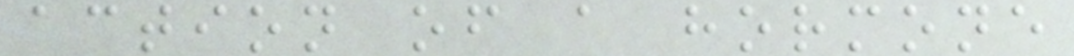action of a hormone
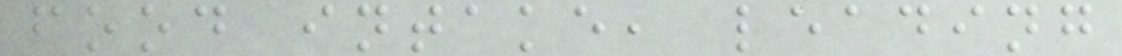food intake, leading
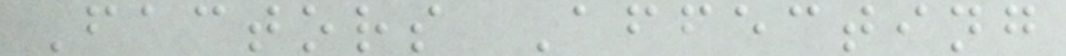Factors Affecting
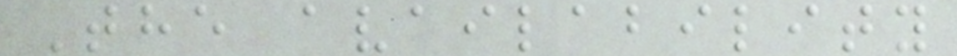The availability
